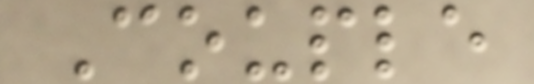Couple
